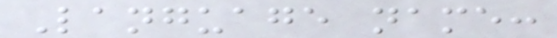Language name:
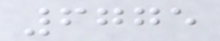6775
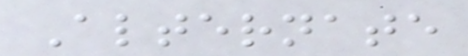Alternate
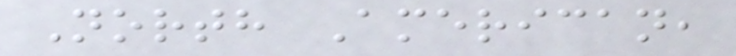North American,
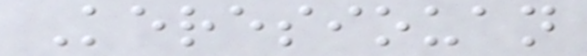Keresiouan
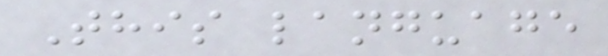This language
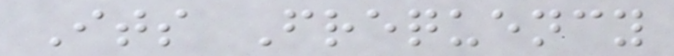Its Frequency
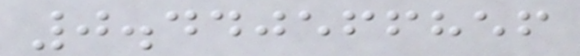0.440566856
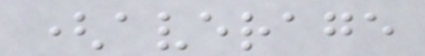(average
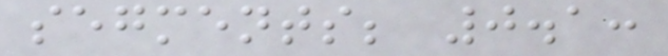segments; 0.1:
